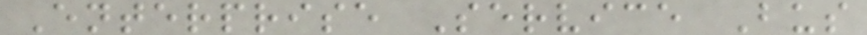Enterprise Service Bus
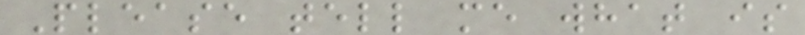Please tell me what is
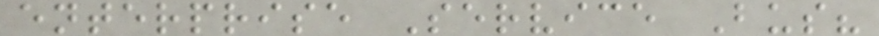enterprise Service Bus?
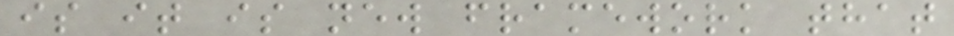is it is new framework that
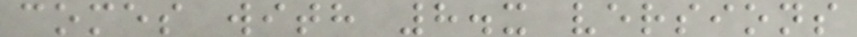comes with 8.x versions
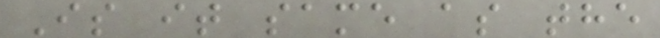Is it same as the
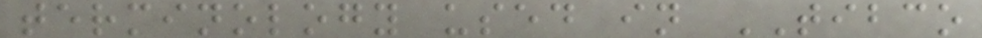terminology used in TIBCO
